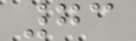73
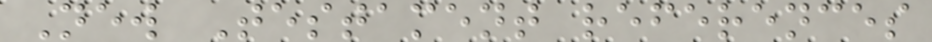New Testament references
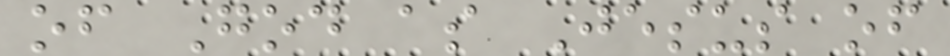of God as Jesus of
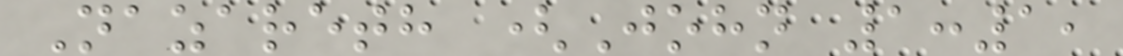Nazareth (John 1:1,
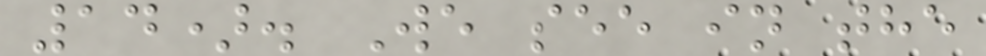14). We see in the
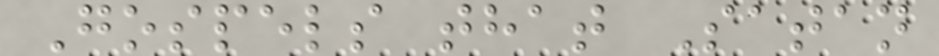Gospels that Satan
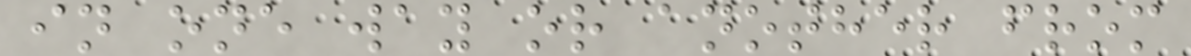in one way or another from
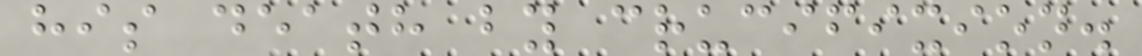his death by crucifixion.
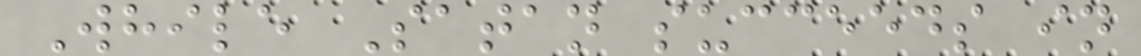While Satan succeeds in
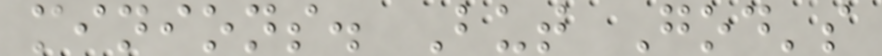minions. But God's
